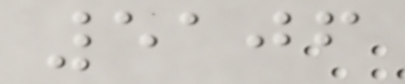5106
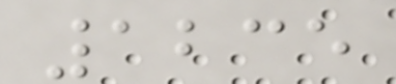1235
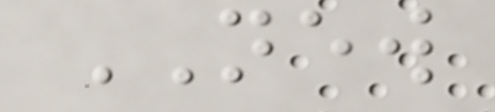NEW
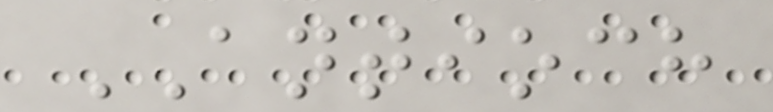ANTIOCH
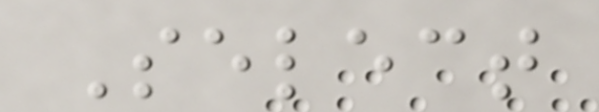Select
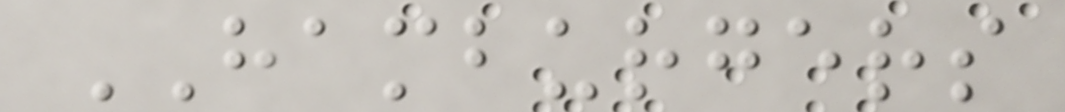HAMBURGERS
